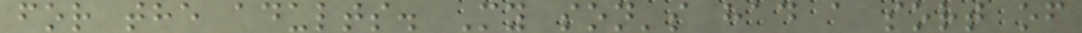for the adults. My son's had a sort of
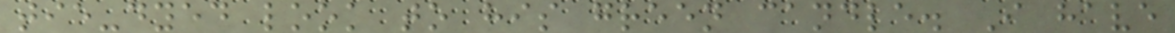tie-dyed look to his green candle. I have
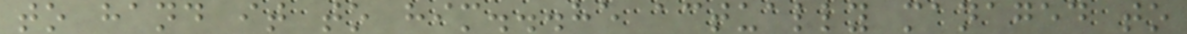to hand it to him...he actually managed to
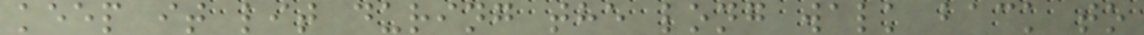keep it lit during the long walk back to
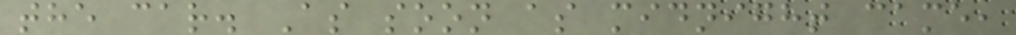the car. As soon as midnight came,
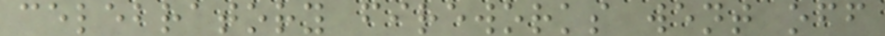celebratory fireworks went off
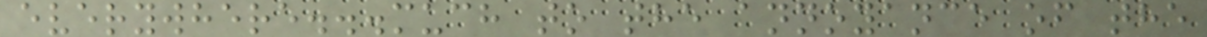everywhere...much to the annoyance of the
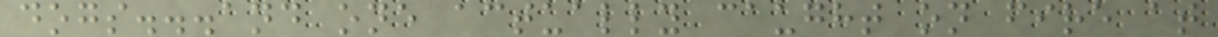dogs...and one actually caught on fire at
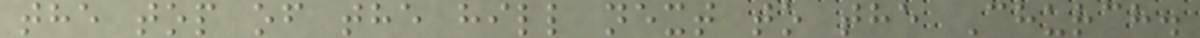the top of the hill next to the Church.
